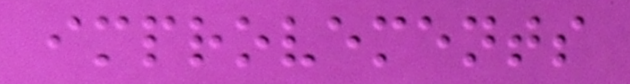improvements
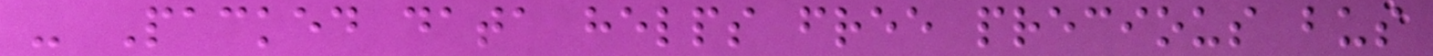- Packed data helps free precious bus
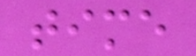time
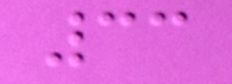33
